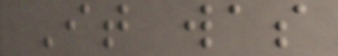It was
